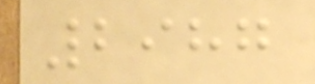2987
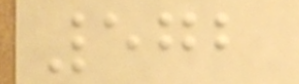572
